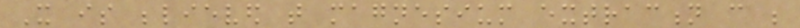It is believed that magnesium extraction can be
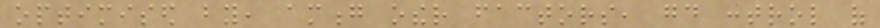optimised by, among other factors, good control of
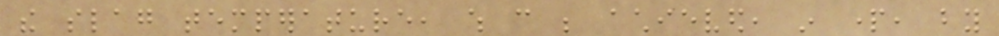the slag temperature, which can be achieved, in part, by
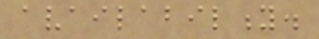availability.
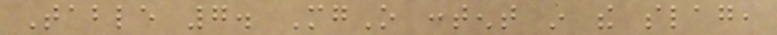Table 7. MgO content in the slag,
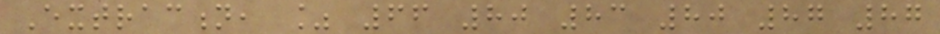Extraction, % 66 80 83 80 87 87
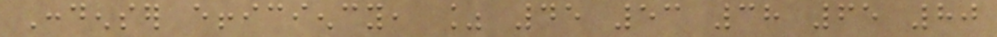Condenser efficiency, % 45 53 38 65 80
